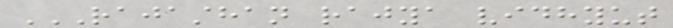RAJASTHAN RAJYA VIDHYUT
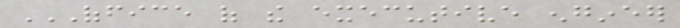OFFICE OF THE EXECUTIVE ENGINEER
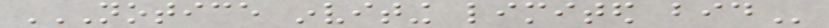NOTICE INVITING LIMITED BID
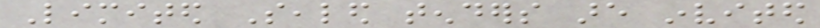Limited Sealed tenders are invited
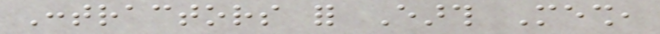Contractors for Earth Mesh,
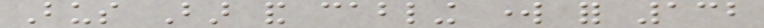Bus Bar and cabling work for 132
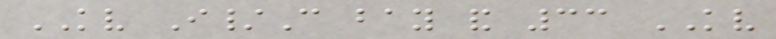KV I/C bay and 33 KV
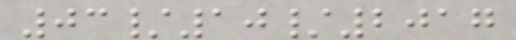03/10/2017
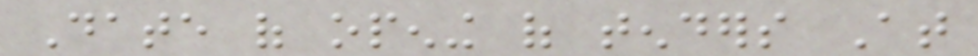Date of opening of tenders At
